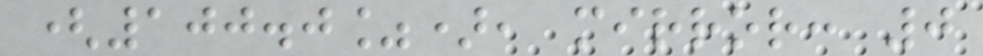(100.0%), mirror: 0
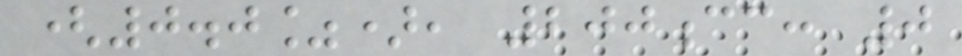(0.0%), 200cc: 0
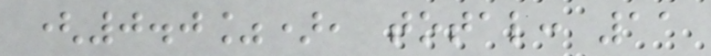(0.0%), total: 11
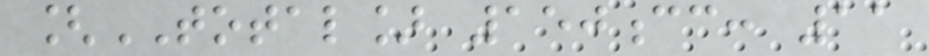[TOTAL] 150cc: 11
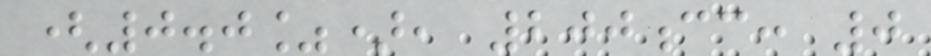(0.0%), 200cc: 0
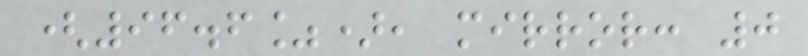(96.6%), mirror: 0
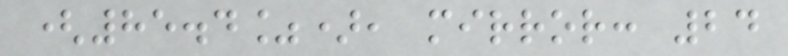(85.4%), mirror: 24
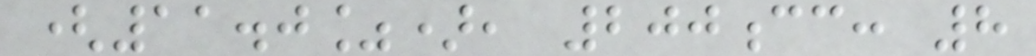(11.0%), 200cc: 8
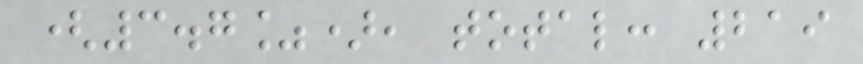(3.7%), total: 219
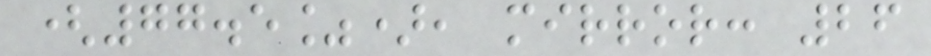(77.5%), mirror: 26
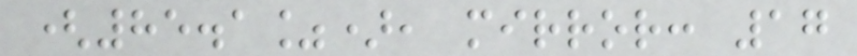(85.1%), mirror: 17
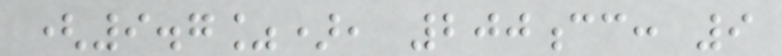(9.7%), 200cc: 9
